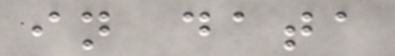in data
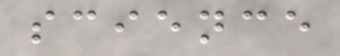science
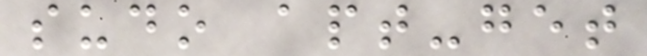sudo apt-get
